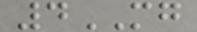4MG
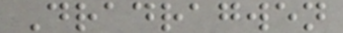Dradragwen
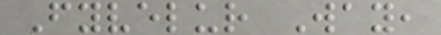Fyvelur Way,
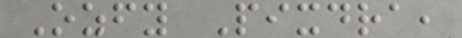Ozfy Pixdra,
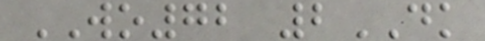WO72 2DK
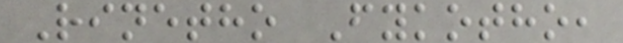Rinetho Fykotho,
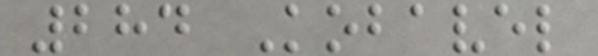284 Kobavel
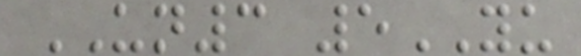UN3 5YU
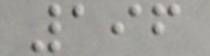196
